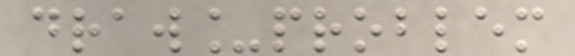draw_problem
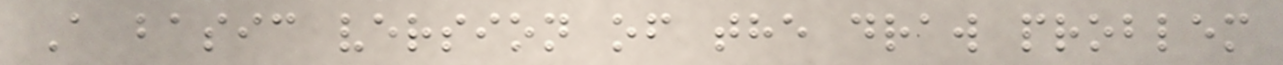A basic version of the draw problem
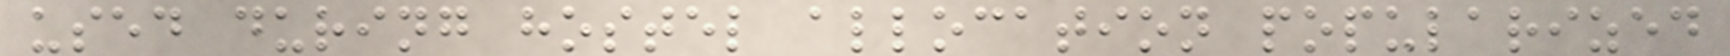used during hostel allocation popularized
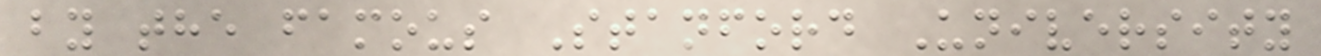by the famous Stanford University
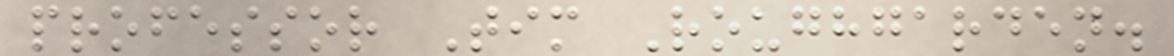professor Tim Roughgarden.
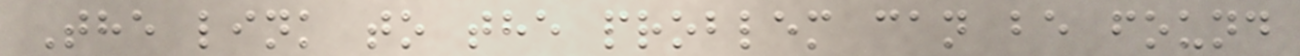The link to the problem can be found
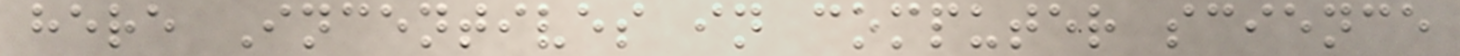here Incentives in computer science
